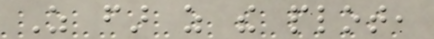As far as the plot,
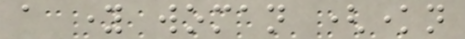a young woman (known
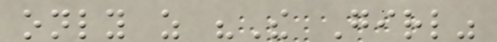only as "The Girl"
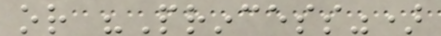or "Princess")
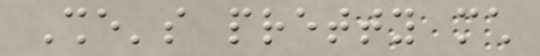She's pretty much
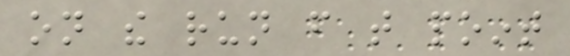on the run from that point
